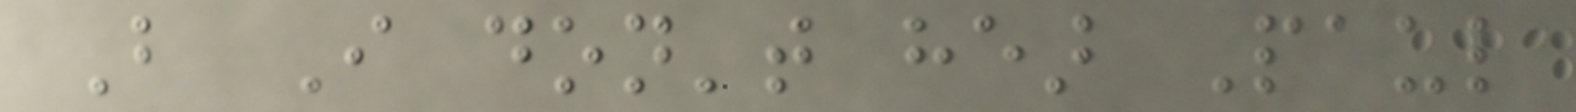But I don't hear Paul
